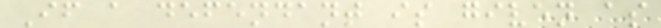If a defendant is given as
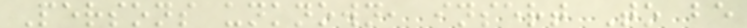Persons unknown, insert To be
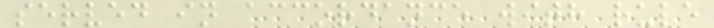served in accordance with rule
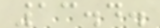13.4.
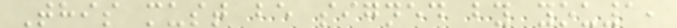This must be signed by you1,
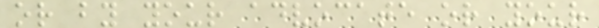or by your advocate or your
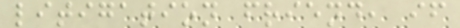litigation friend, if
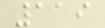119
